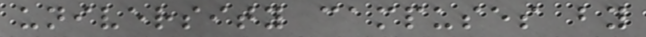university campuses by
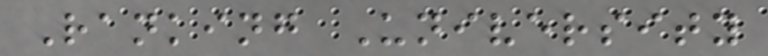Ranking University
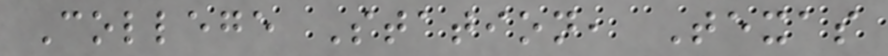College Station, Texas
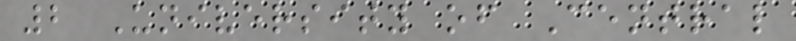2 University of Central
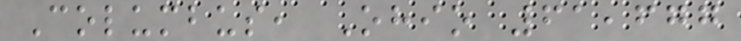Columbus, Ohio 61,677
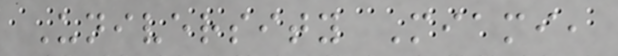University Miami,
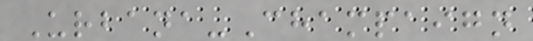Urbana-Champaign
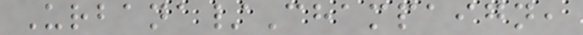Urbana/Champaign,
